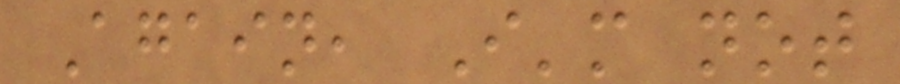Again, I'm not
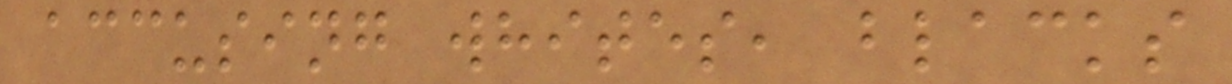accusing whites, blacks
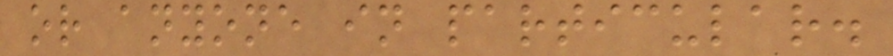or anyone in particular.
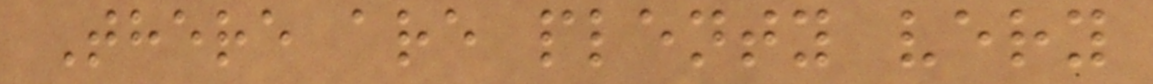There are plenty very
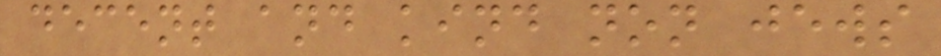decent and kind non jews
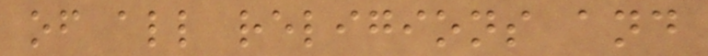of all religions and
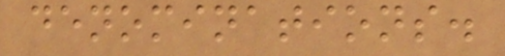denominations.
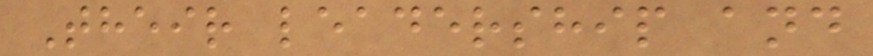Their leadership and
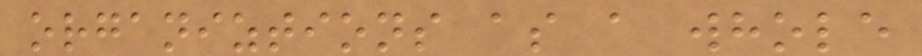organiztions as a whole
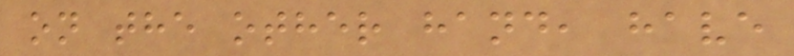on the other hand, have
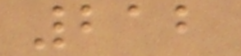212
